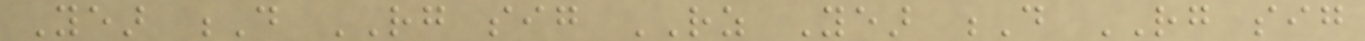Year D RG sig RZ Year D RG sig
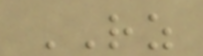RZ
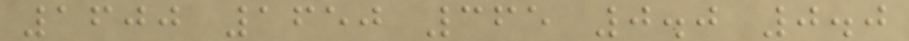1600 1650 365 0.0 0.0
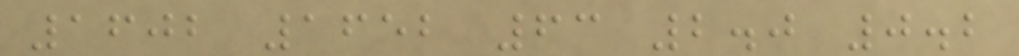1602 1652 63 2.0 0.2
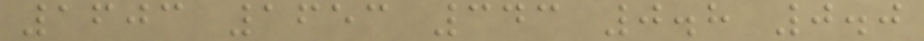1603 1653 343 0.8 0.0
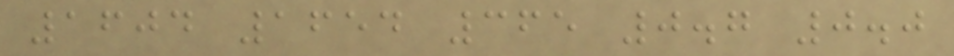1604 1654 365 0.7 0.0
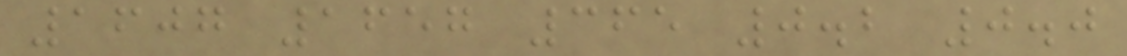1607 1657 365 0.2 0.0
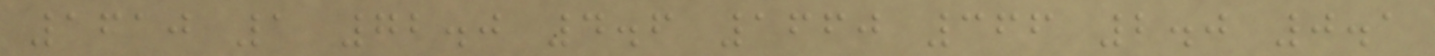1610 1 72.0 4.6 1660 366 2.0 0.1
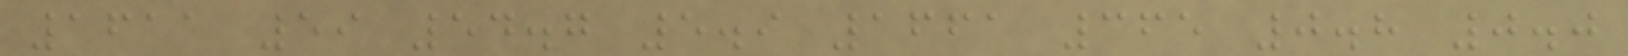1611 59 54.7 5.9 1661 365 0.8 0.0
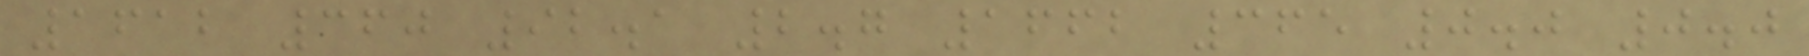1612 360 92.1 2.7 1662 365 0.0 0.0
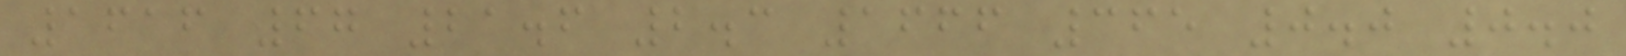1616 67 21.6 2.3 1666 365 0.0 0.0
